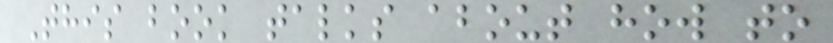This book talks about how to
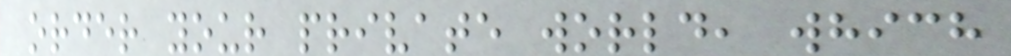order your private world, which
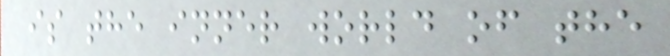is the inner world of the
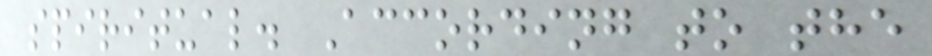spiritual. According to the
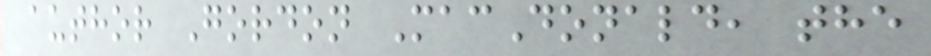author Gordon MacDonald, the
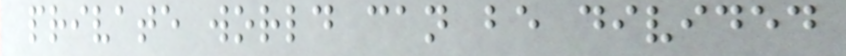private world can be divided
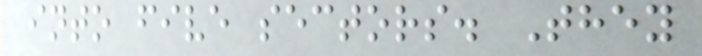into five sectors. They
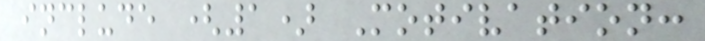include (1) Motivation:
